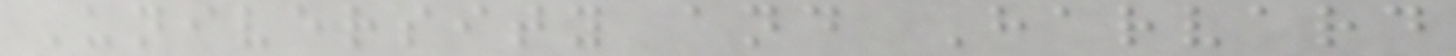University and Harvard
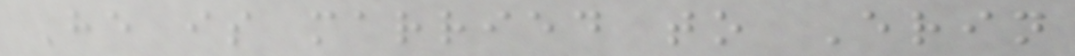He is married to Erin
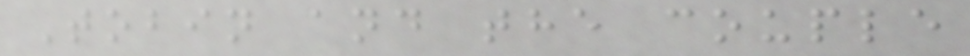Tobin and the couple
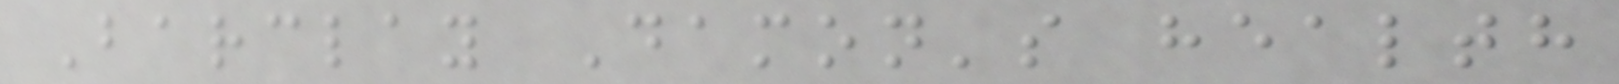Barclay Damon's health
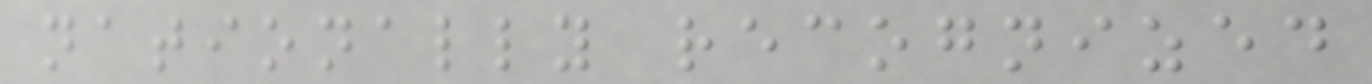nationally recognized
